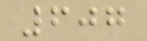607
